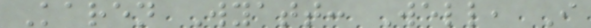Karen Wyatt: Well, I
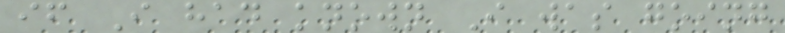if I had known I was going
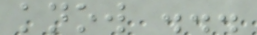know ...
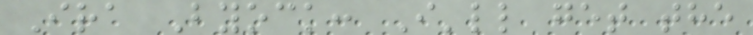Ira Byock: I'll get the
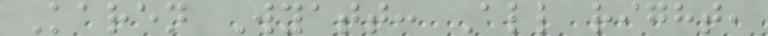Karen Wyatt: All right,
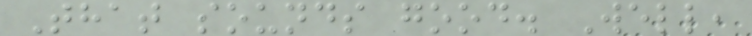That sounds good. Well,
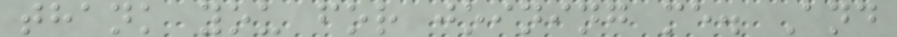thank you for joining me. And
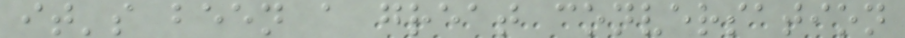it's been a great conversation
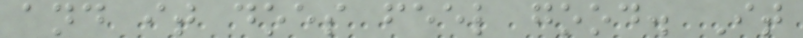and it does feel good. It
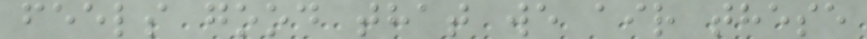feels good that we air these
